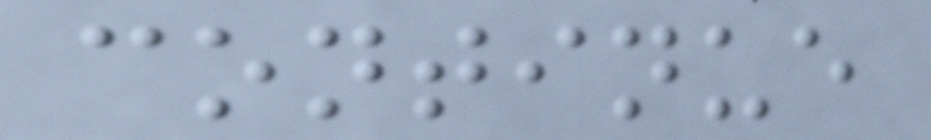continue
